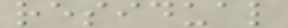residual
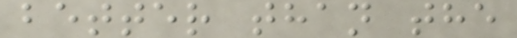better than the
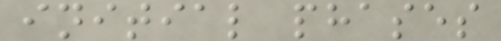initial phases
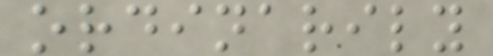ordinarily
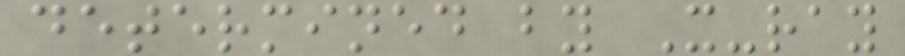determined by X-ray
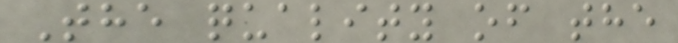The quality of the
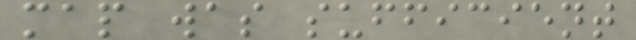map was sufficient
